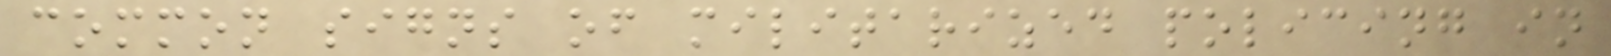common signs of militarized policing in
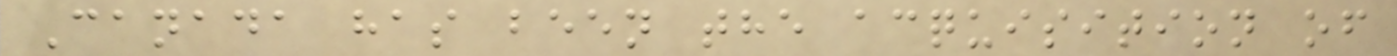Canada has been the acquisition of
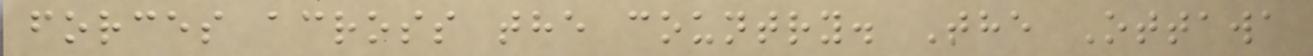forces across the country. The Ottawa
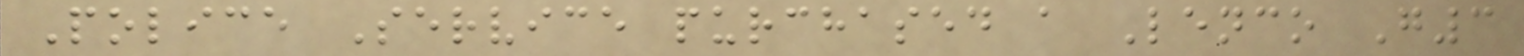Police Service purchased a Lenco G3
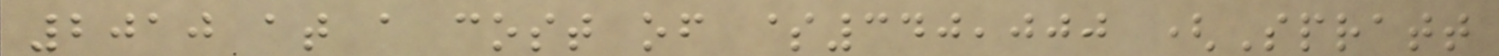2010 at a cost of $340,000 (Spratt
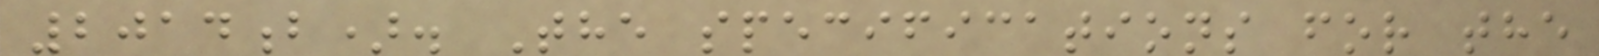2014b). The specifications for the
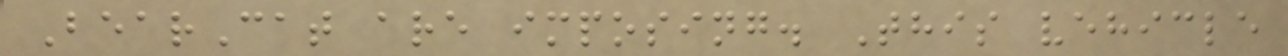BearCat are imposing. This vehicle
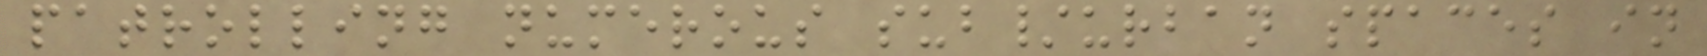patrolling numerous sub/urban spaces in
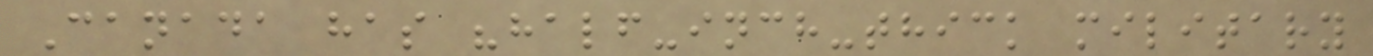Canada has "half-inch-thick military
